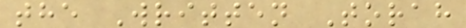the Written Torah
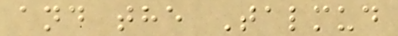and the Talmud
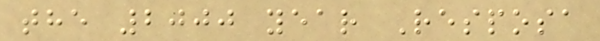the 2000 year Resposa
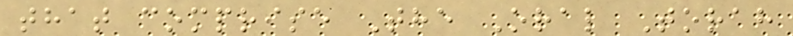that comprise The Oral Torah
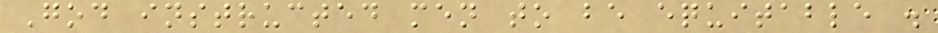God instructed men to be equitable .
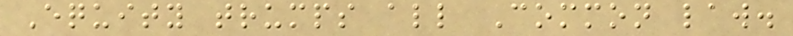Equity trumps all Common law.
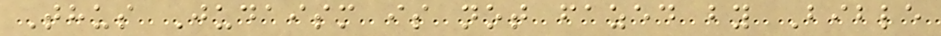Thus Judaism is not fazed by Bible
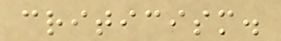criticism.
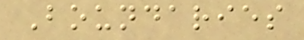Boundaries
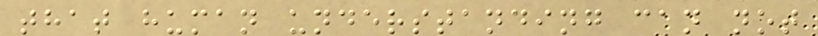that human understanding can not
